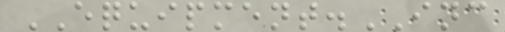EQUIPMENT.INC
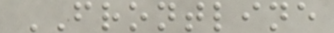FRONTLINE
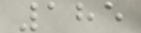185
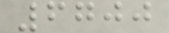6700
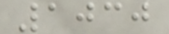1030
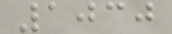1030
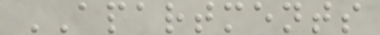APARTMENTS
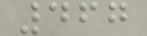467
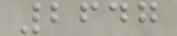2647
